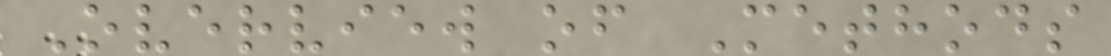Overview of Methods
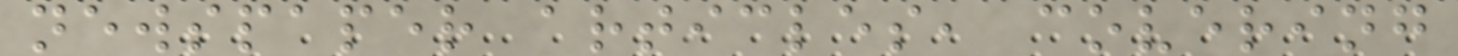newspaper articles, covering
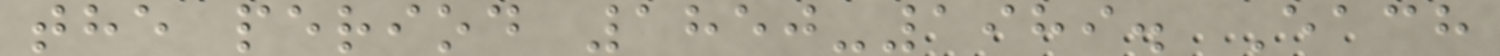the period 1850-1989. Each
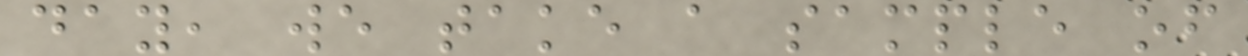day, we take a sample of
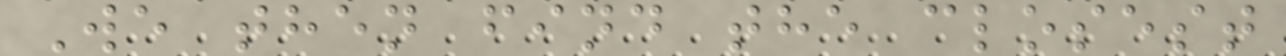We then find the closest
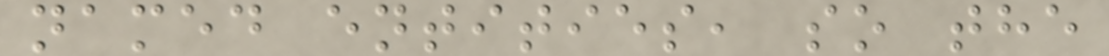named entities, so the
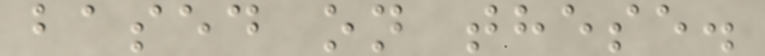based on these.
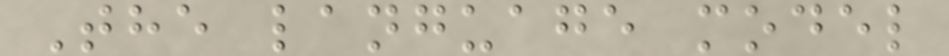The language model
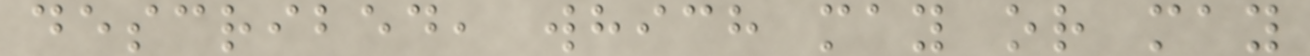described, which may or may
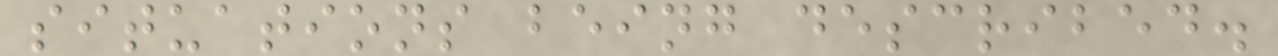situations being described.
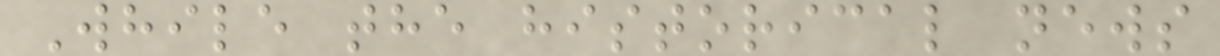While the historical news
